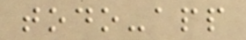todo-app
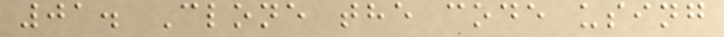01. Clone the code using
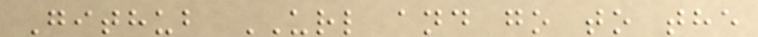Github URL and go to the
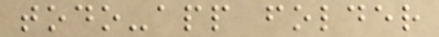todo-app folder
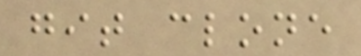git clone
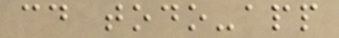cd todo-app
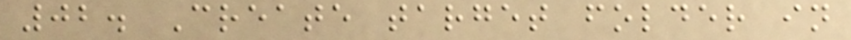02. Create target folder in
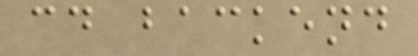cd backend
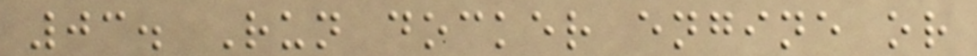03. Run docker engine or
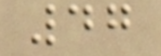47
